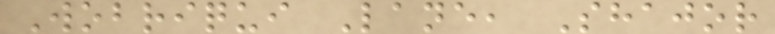Wobriqui Lane, Shajor
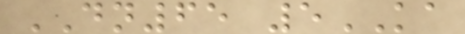DN65 5KA
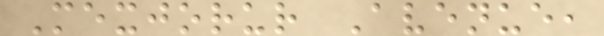Mexjorur Avenue,
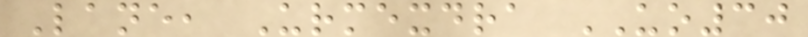Lane, Urmexdra UO30
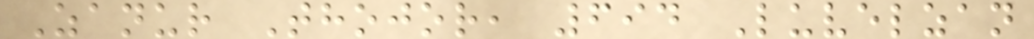Zanur Thojor, 694 Luvelzan
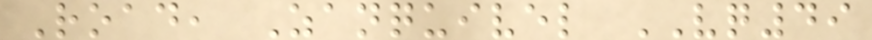Road, Zanquivel VQ49
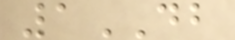1DB
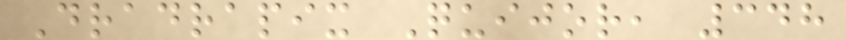Dradrapix Quijor, 348
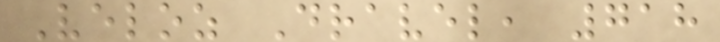Veloz Dravel, 718
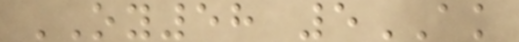OY58 5AK
